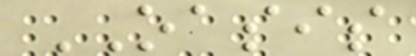OASIS
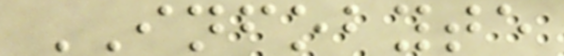INFOBYTE
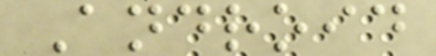Android
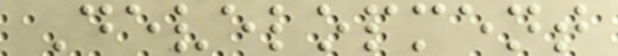Development
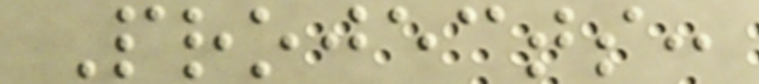Projects:
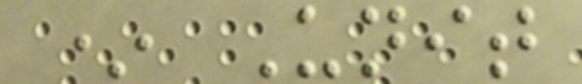* Unit
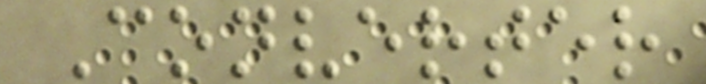Converter
